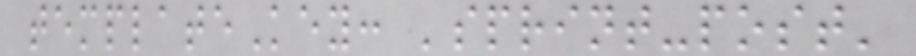templateKey: 'sprint-post'
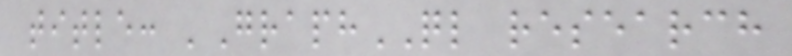title: 'GraphQL research
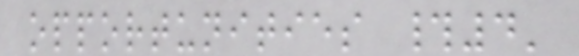opportunities #4'
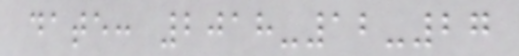date: 2018-12-27
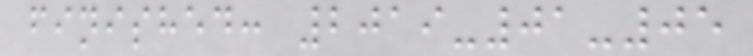finished: 2019-01-05
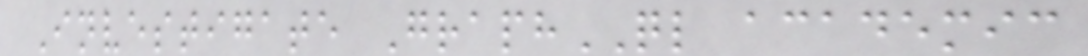Investigate GraphQL academic
